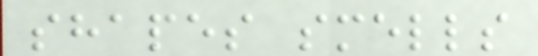shapes smells
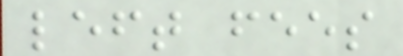left fees
